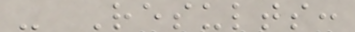- Results:
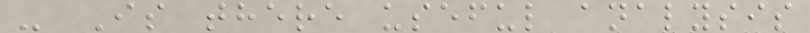- Is there useful analysis
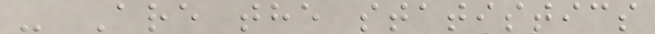- Are the statistics
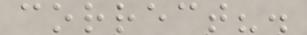correct?.
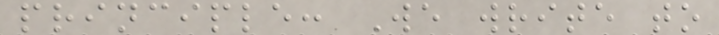principle: We write to
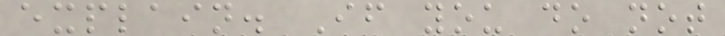explain. If you do not
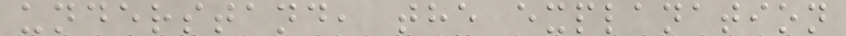understand, the explanation
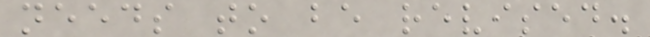needs to be revised.
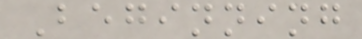Beginning
